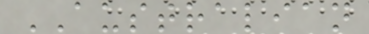AUSTRALIAN
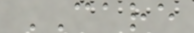CARE
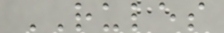RULES
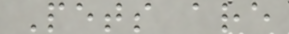Pets are
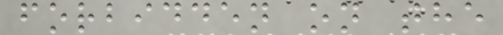forbidden on the
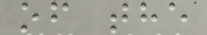of the
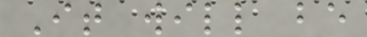It will be
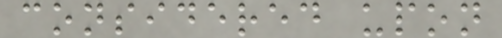considered upon
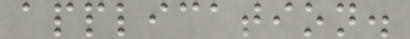application.
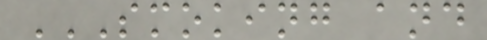SMOKING AND
